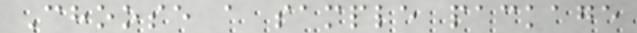Choose a sample package
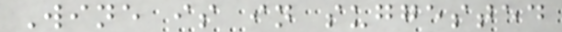Wine is in suggested
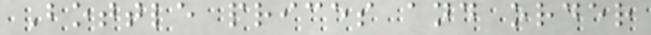Bottle prices and order
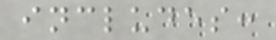includes:
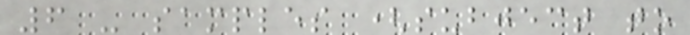6 - samples (subject to
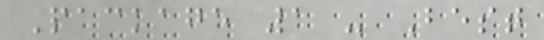Package 1 - Best
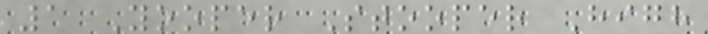1 Yooper Stooper High
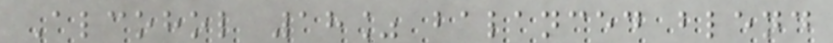Alcohol 18% balanced blend
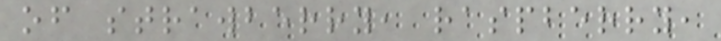of strawberry, raspberry,
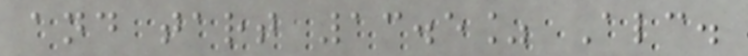and tart 13.5% Alc.
